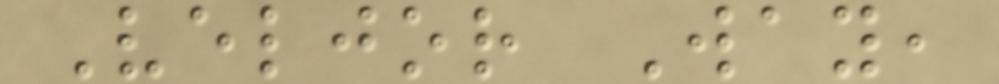Veljor Way,
